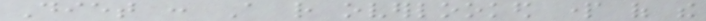Diet : A rather overlooked part of the
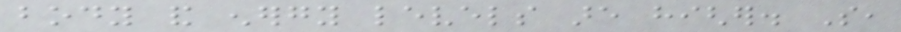body and energy levels are higher. So,
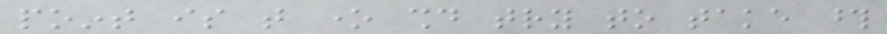point is that one should try to take those
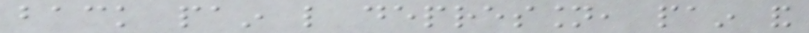back pain like depression, pain and
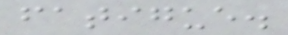fatigue.
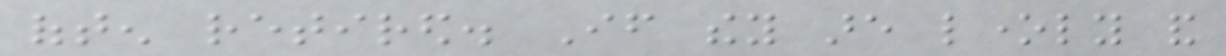often retired. If they are lonely and
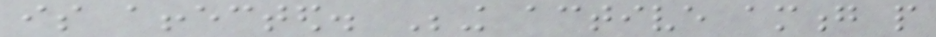is affected. Being active among people
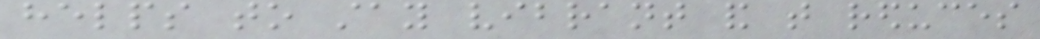helps to stay vibrant and that reduces
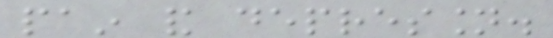pain and depression.
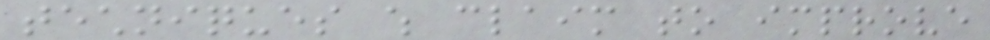techniques which claim to improve
